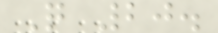Q 20.
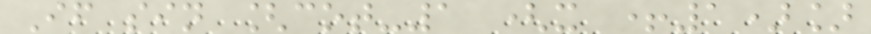If sin [cot-1 (x +1)]
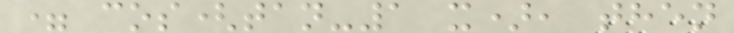= cos(tan-1 x), then
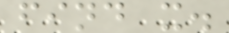find x.
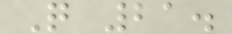Q 21.
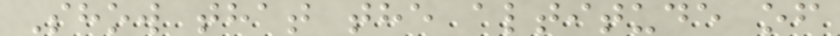Show that the altitude of
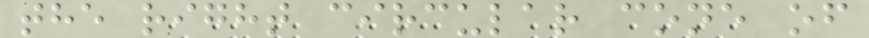the right circular cone of
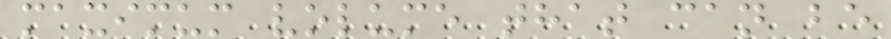maximum volume that can be
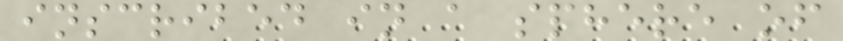inscribed in a sphere of
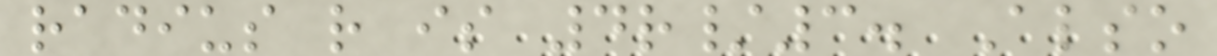radius r is 4r/3. Also
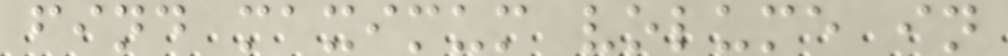find maximum volume in
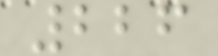226
